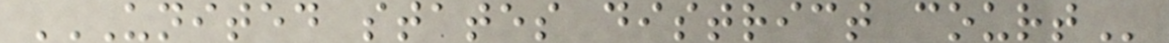UNITED STATES DISTRICT COURT
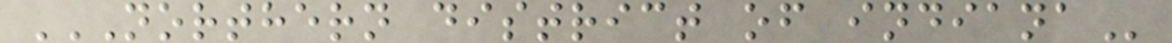NORTHERN DISTRICT OF INDIANA
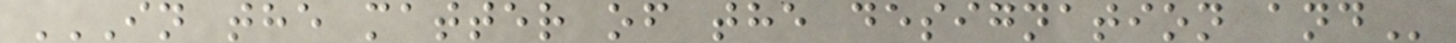IN THE MATTER OF THE DESIGNATION AND
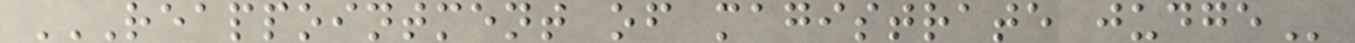REAPPOINTMENT OF MAGISTRATE JUDGE
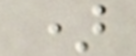)
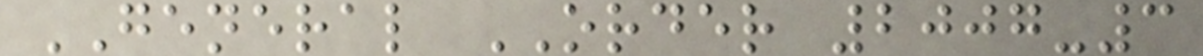GENERAL ORDER 2007-3
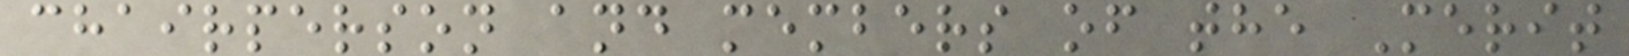chairperson and members of the Merit
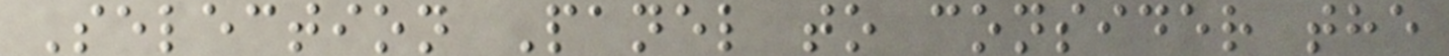Selection Panel to consider the
